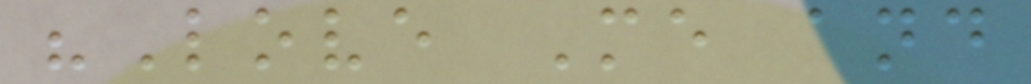"Love Me and
